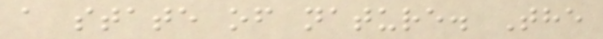a state of nature. The
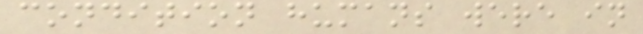condition humans were in
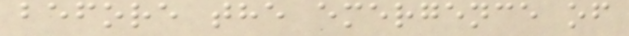before the emergence of
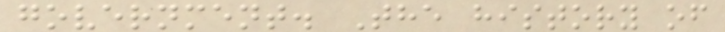government. The history of
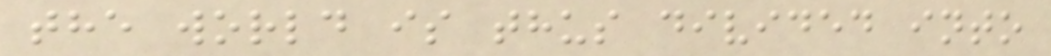the world is thus divided into
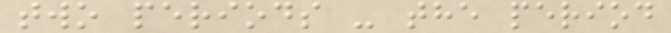two periods - the period
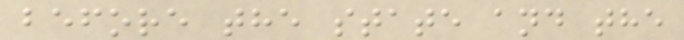before the state and the
